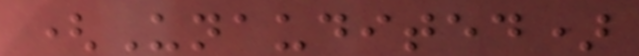(Unaudited)
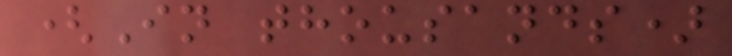(In thousands)
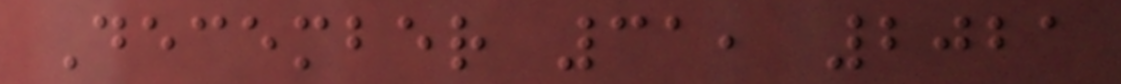December 31, 2021
